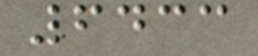6433
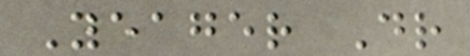Yeager Dr
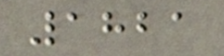1821
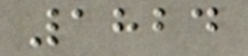1824
